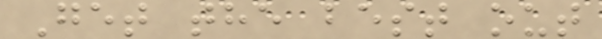Get the best out
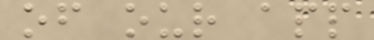of our app
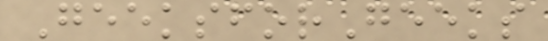GeeksforGeeks
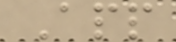App
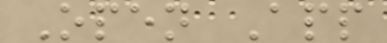Open App
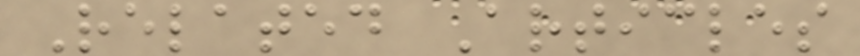Related Articles
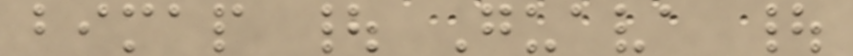bimap | Guava |
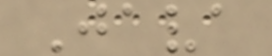Java
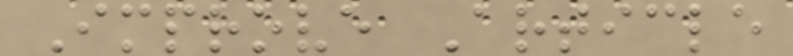Improve Article
